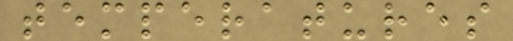temperatures
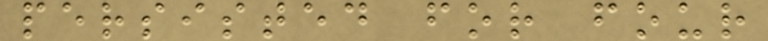persisted for four
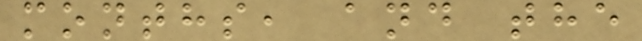months, and the
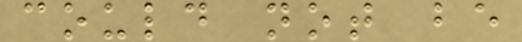could not be
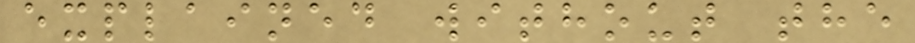explained without the
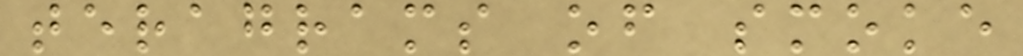teragrams of smoke
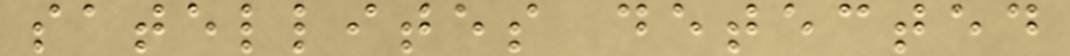satellites detected
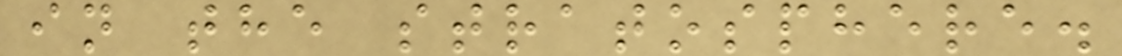in the stratosphere.
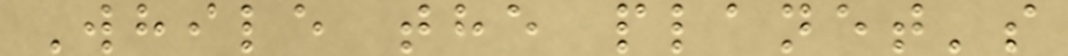While the planet's
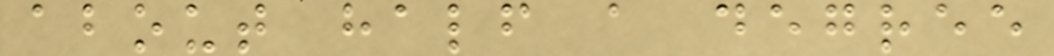about half a degree
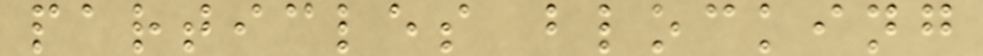particles blocking
